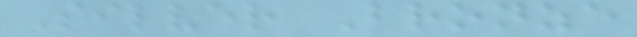Silver Bronze
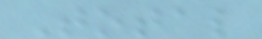Total
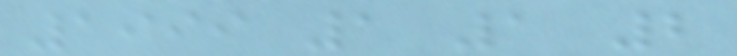1999 1 1 2
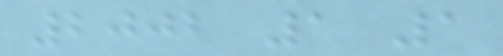2002 1 1
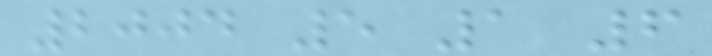2004 5 1 6
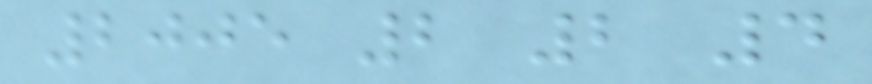2005 2 2 4
